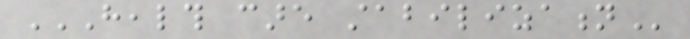HEALTH CARE STABILIZATION
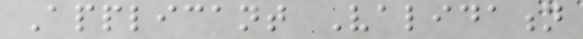Applicant Validation
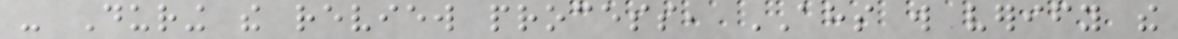- During the review process, AHS will verify the
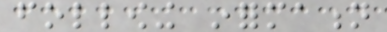following information
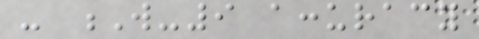- W-9 accuracy
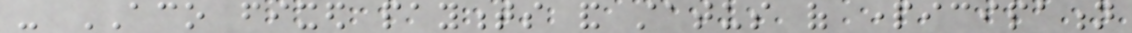- ACO fixed payments and status of participation
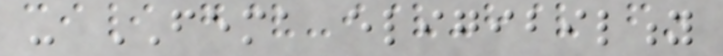- FEMA eligibility
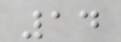14
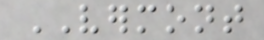VERMONT
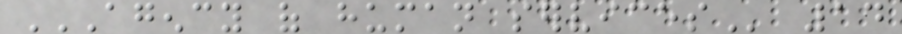AGENCY OF HUMAN SERVICES 14
